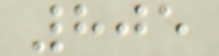805
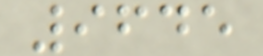9645
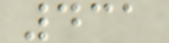431
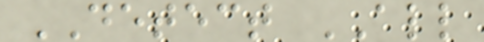DETECT ALL
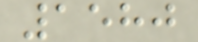1580
